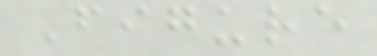Figure
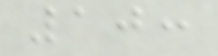10:
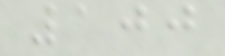100
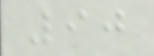90
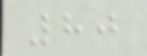80
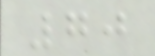70
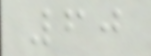60
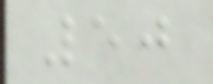50
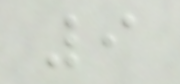9
